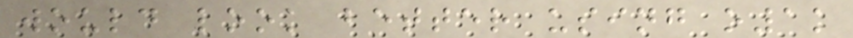would look better using o1k
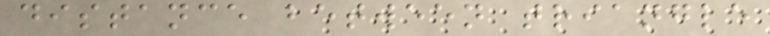distance between triangle
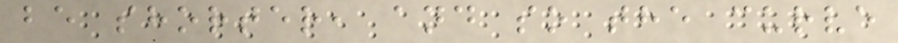be shorter, and so the curve
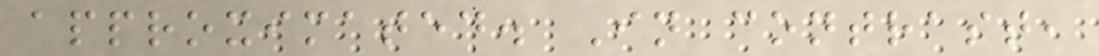approximated. In contrast,
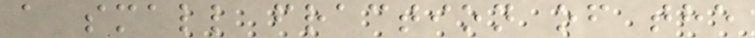a small fraction of the
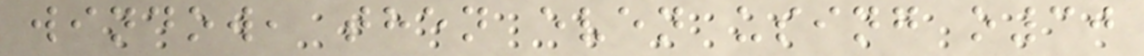window, then even using o30
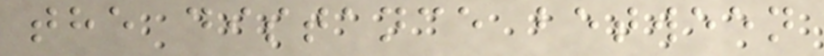the distance between
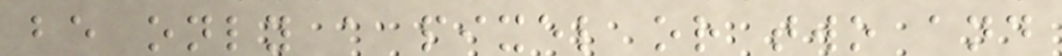be only a pixel or two and
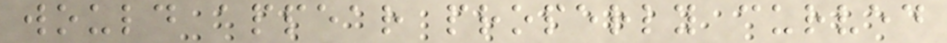would appear properly curved
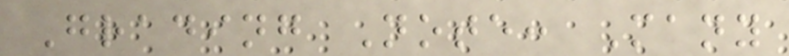Grading Note: Many
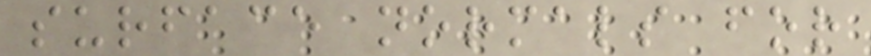surface normals for
